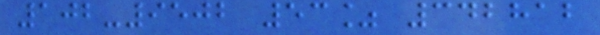102-9502 53% 342812
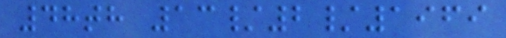48th 13/2/1969
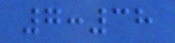7:38
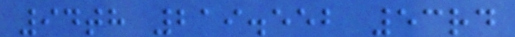94th 219.552 53rd
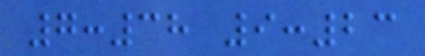7:38 9:23
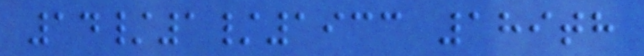14/1/1933 189th
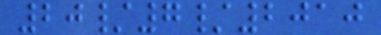20/7/2010
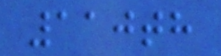110th
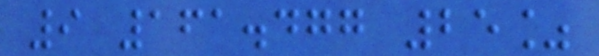9 161.477 25%
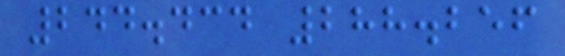244.434 288.256
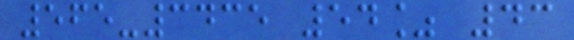565-3435 54% 43
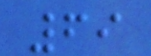69
